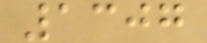1307
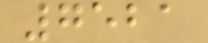7521
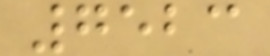7523
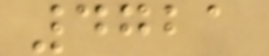4721
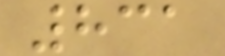831
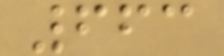663
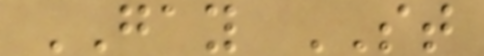GAY ST
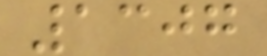1307
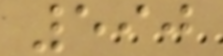590
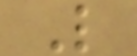L
